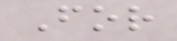For
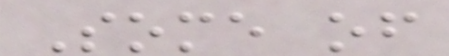Some of
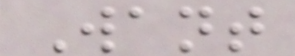Want
